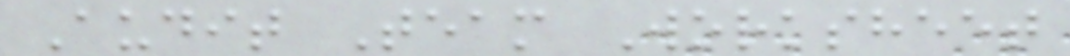Audit Team Worksheet
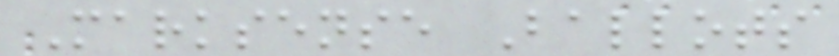Marksense Ballots
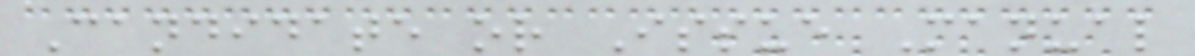Candidate or Issue Manual
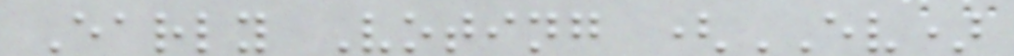Early Voting (EV)
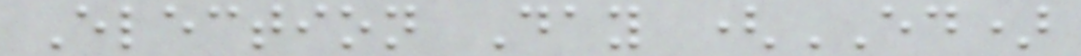Election Day (ED)
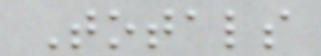Totals
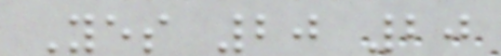Yes 20 20
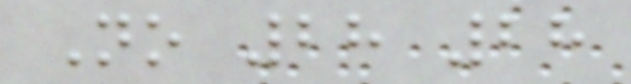No 28 28
